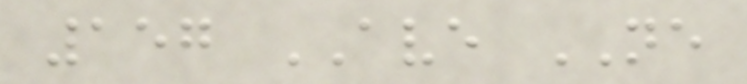157 AVE NE
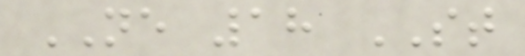NE 18 ST
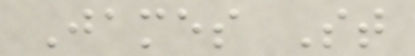James St
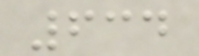634
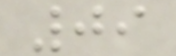09
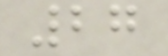27
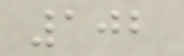102
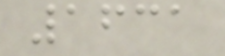1631
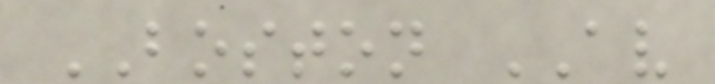BOSTON AV
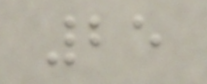25
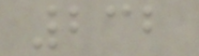232
